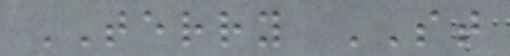TERRY ST
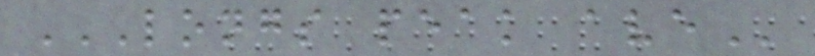LONGS PEAK AVE
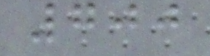700
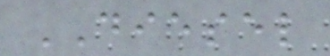DIESEL
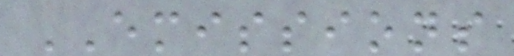EMISSIONS
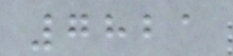7821
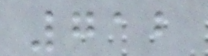712
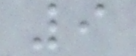9
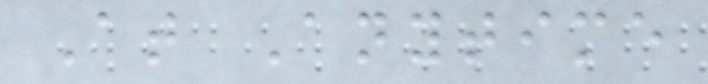At Anytime
